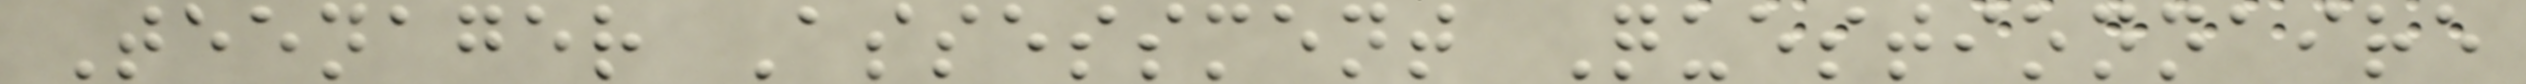Teenager Assessment Questionnaire
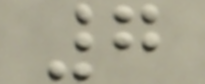7
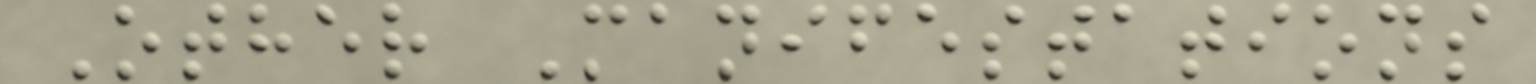Other Manifestations
